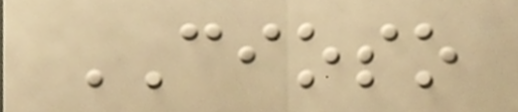CIOSO
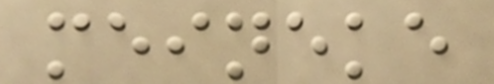meineke
